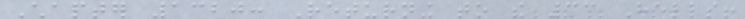Chapter 1320: Returning to the 33 Hells!
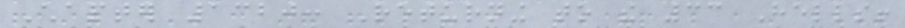Chapter 1320: Returning to the 33 Hells!
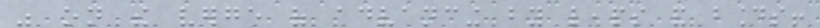was on the verge of advancing by leaps and bounds!
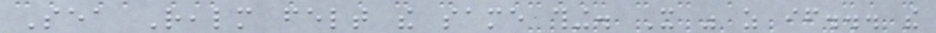Sea Realm felt the same thing. It was as if... the
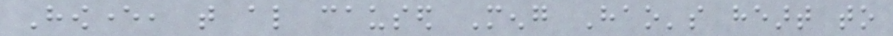However, that also caused Meng Hao's heart to
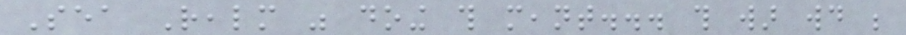Sea Realm was doing this meant... this war would be
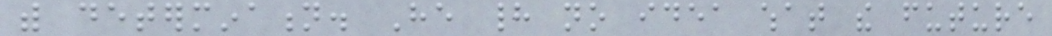with determination. He had no idea what the future
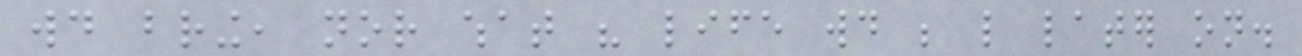would bring, nor what his life would be like later on.
